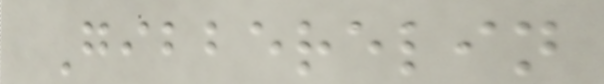Gibberelin
